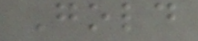Gold
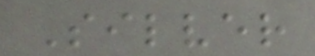Silver
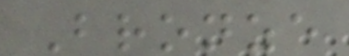Bronze
